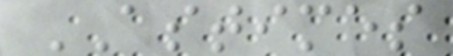ASTIMES
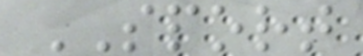SPORT
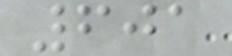601
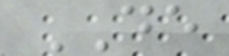DE
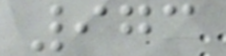973
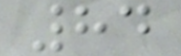84
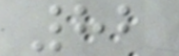82
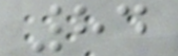84
